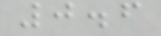0.6
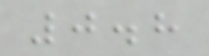0.8
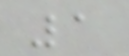1
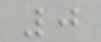0
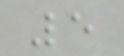5
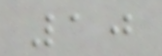10
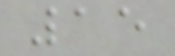15
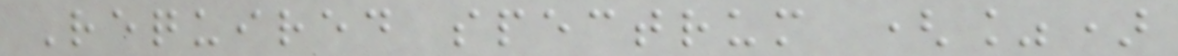Required spectrum (%)
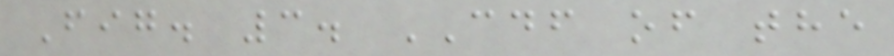Fig. 3. CDF of the
